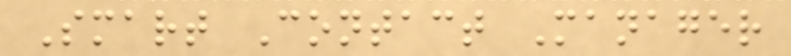Smart Contact Manager
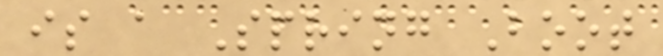is a Spring Boot
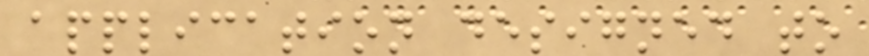application designed to
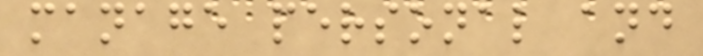manage personal and
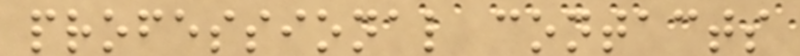professional contacts
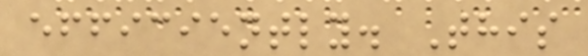efficiently. This
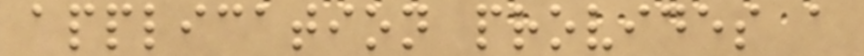application provides a
